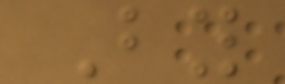By
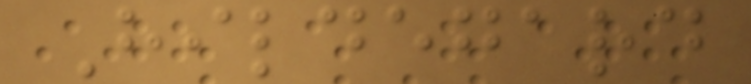Hildegard
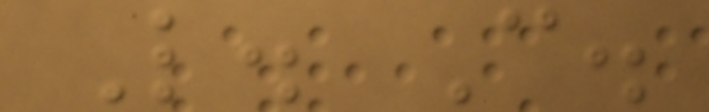L. C.
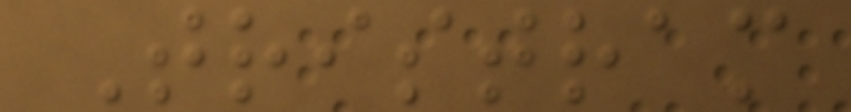Tristram
